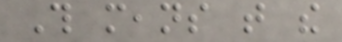This means that the
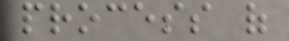process of
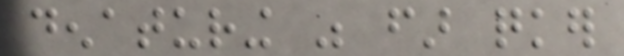denaturing was far quicker
